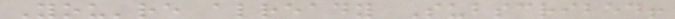You're already Subscribed!
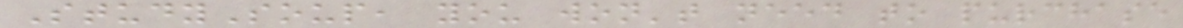StudySoup, you won't need to purchase
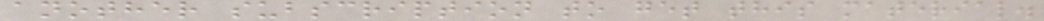another subscription to get this material.
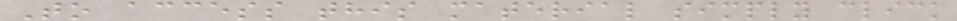To access this material simply click
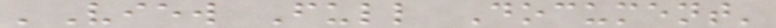'View Full Document'
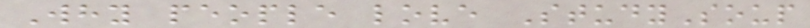Why people love StudySoup
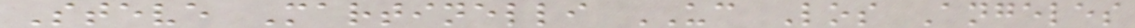Steve Martinelli UC Los Angeles
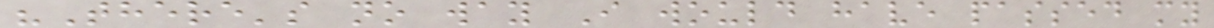"There's no way I would have passed my
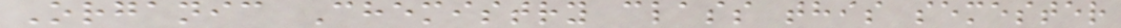Organic Chemistry class this semester
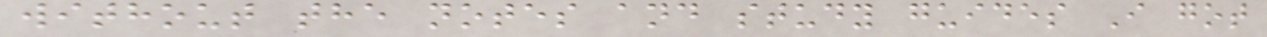without the notes and study guides I got
